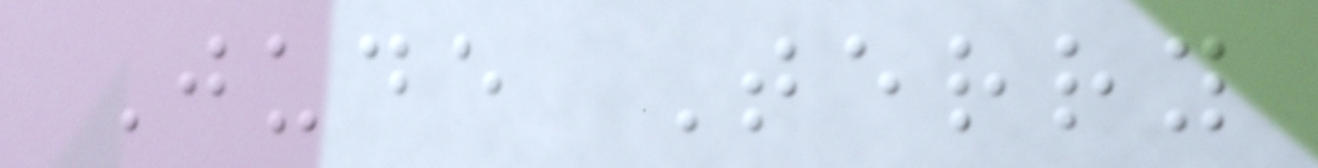Jude Terry
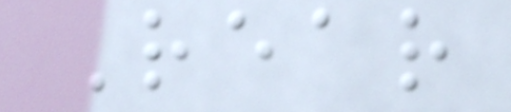Rear
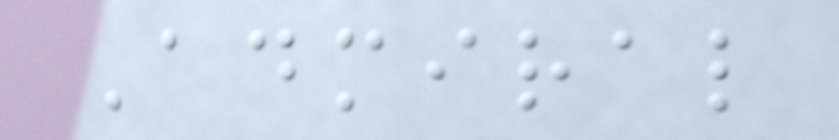Admiral
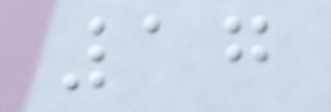17
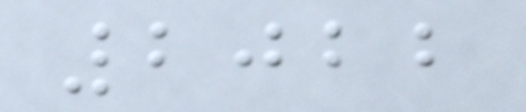2022
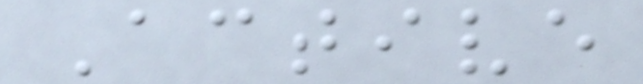Active
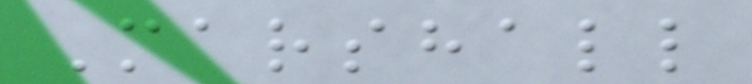Marshall
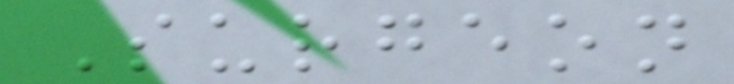Surgeon
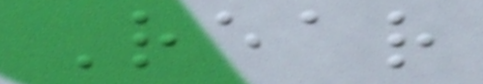Rear
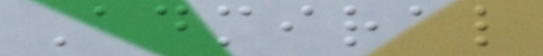Admiral
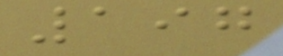197
